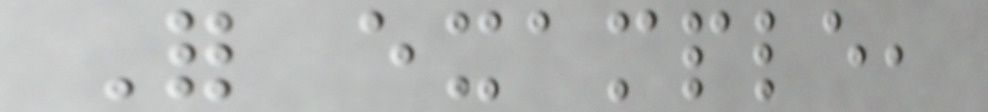For example,
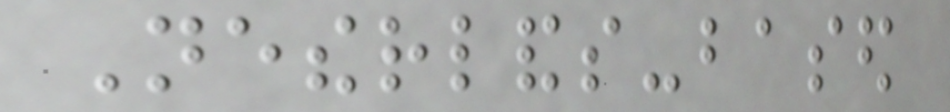Netherlands-based
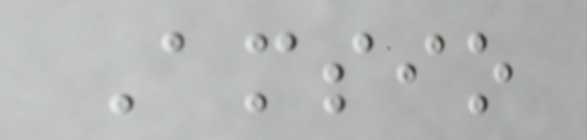Amsio
